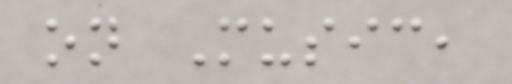on Music,
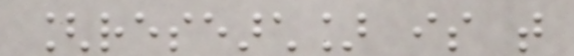[research] is that
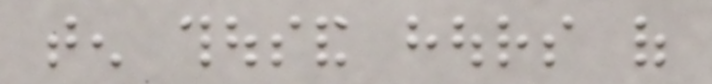ten thousand hours of
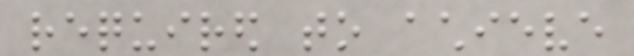required to achieve
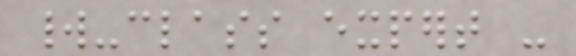world-class expert -
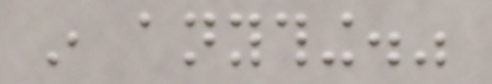in anything."
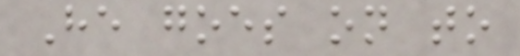He goes on to
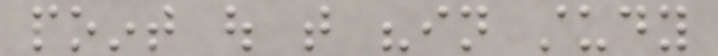point out that "in study
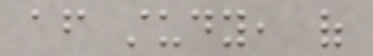after study, of
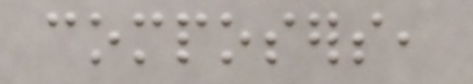composers,
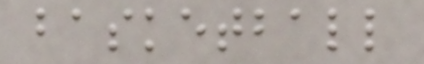basketball
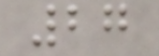27
